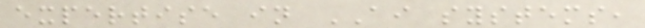expertise in AI systems,
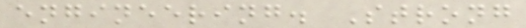engineering. Strong
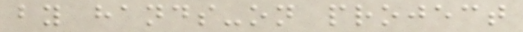by hands-on project
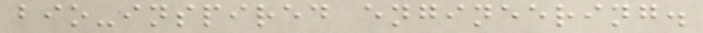bio-inspired engineering.
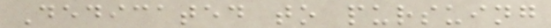Dedicated to pursuing
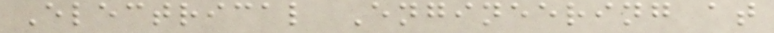Electrical Engineering at
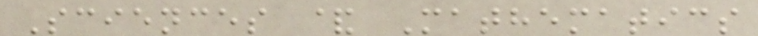Sciences & Mathematics
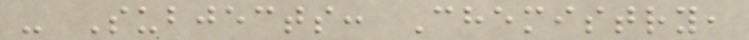- Subjects: Chemistry,
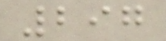297
